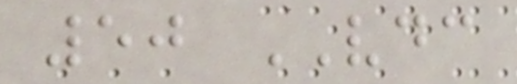50 VDC
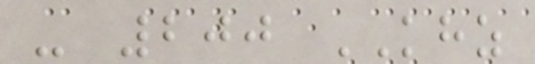- 200 KHZ
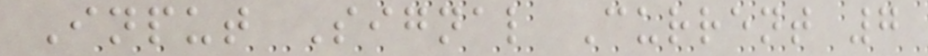Input Signal Current 7
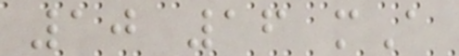10 16 mA
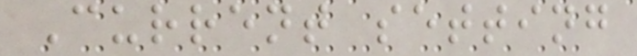Current setting
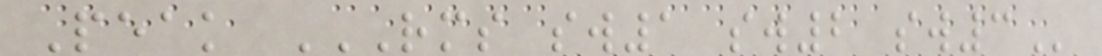Peak RMS SW1 SW2 SW3
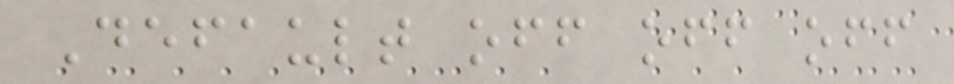Default off off off
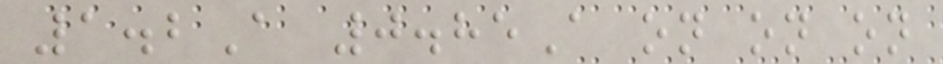1.2A 0.85A on on on
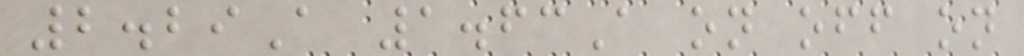2.29A 1.63A on off on
